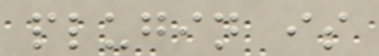plugin is
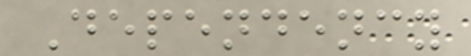Dependency
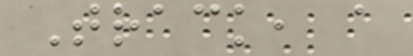Track, a
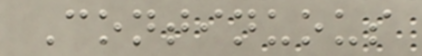Continuous
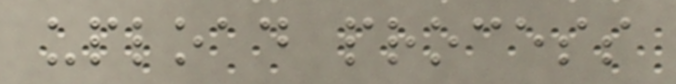upload process
